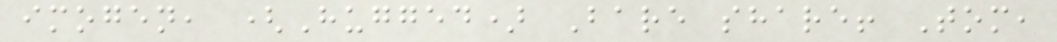imogen, (Hugged) Bare share! Tom,
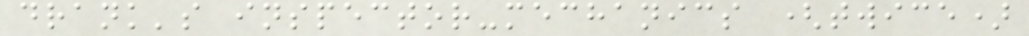drank's inspector-mechanics (twice)
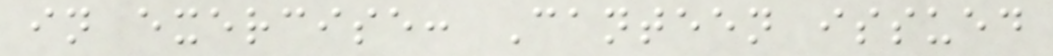in exercise: Canteen issued
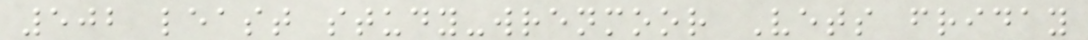502 least study-wrenmoor Vets friday
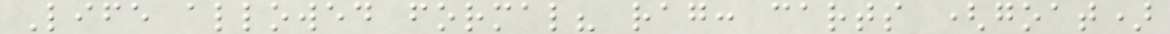Life allowed formal? rag: carts (goat)
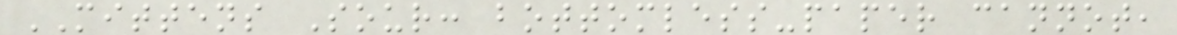MITTENS Sour: bottomless-paper cannot,
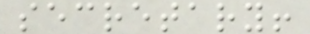secretary!
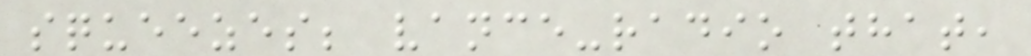squeezes; vance-radio that,
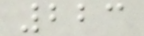223
